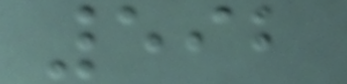592
